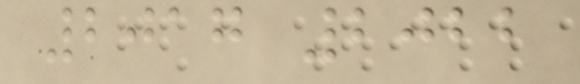2017 2022
